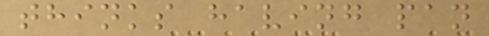thinks having pan
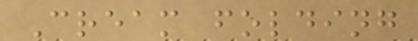Cream folding
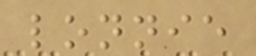lonnie
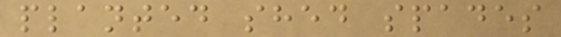planted shed spades
